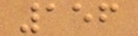156
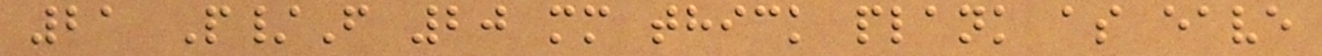21 P/F 20 mm thick plank as eave
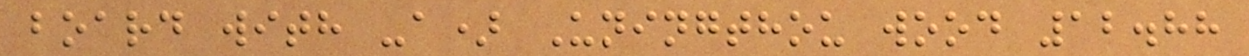board with -a) Uningthou wood 12.88
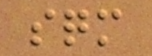sqm
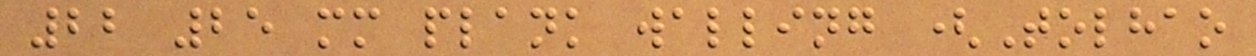22 25 mm plank walling (Tolhao
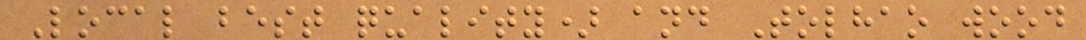Local best quality) and Tolhao wood
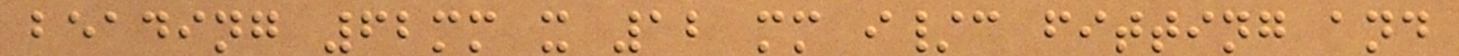beading 62mm x 12 mm i/c fitting and
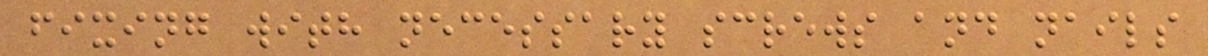fixing with necessary screws and nails
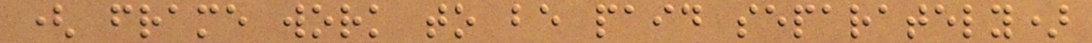( frame work to be paid separately)
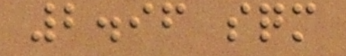2.96 sqm
